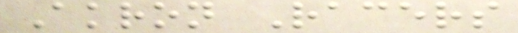Akron Racers
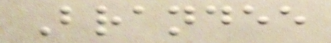Brandee
